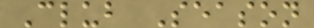Club Season
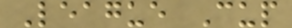League Cup
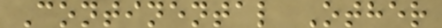Continental Other
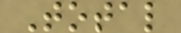Total
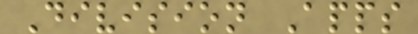Division Apps
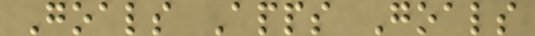Goals Apps Goals
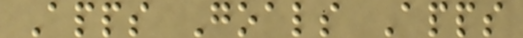Apps Goals Apps
